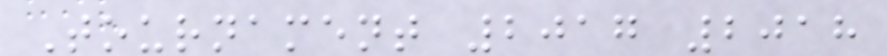Tournament 2017 2018
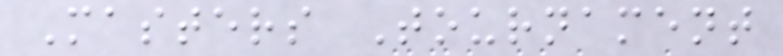Masters Tournament
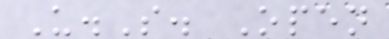U.S. Open
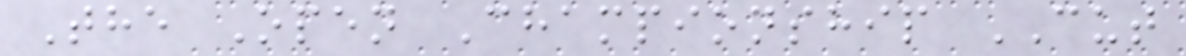The Open Championship CUT
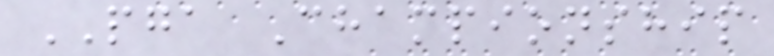PGA Championship
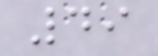49
